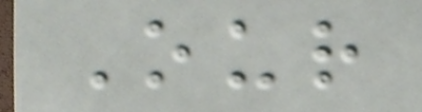Our
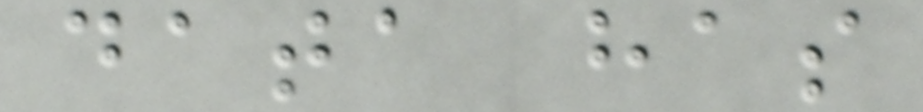data has
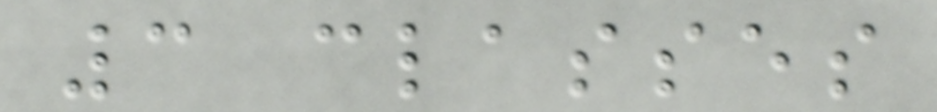3 classes
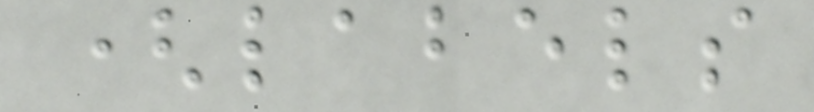(labels
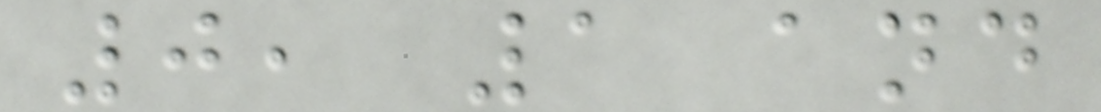0, 1 and
